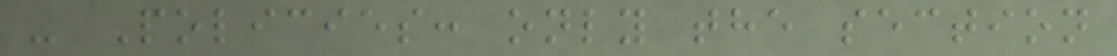- Policies: only the section
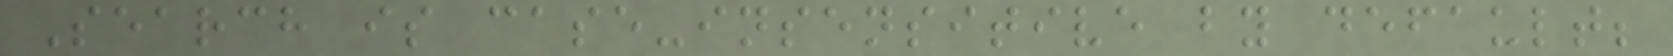Search is case-insensitive by default;
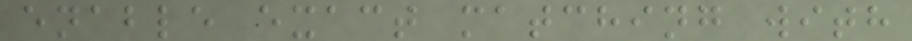enable exact matching with
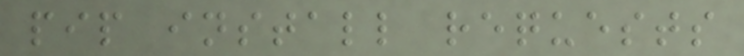pip install requests
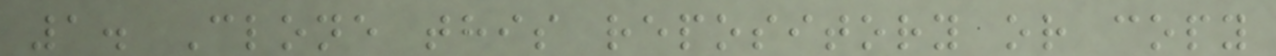1. Clone this repository or copy
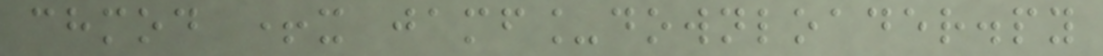chmod +x jamf_downloader.py
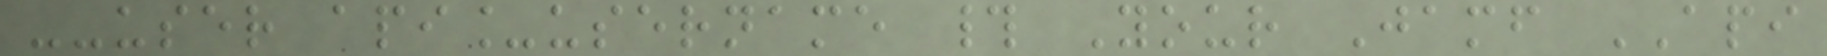--user api_username # Your Jamf API
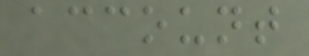account
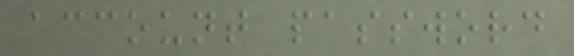account password
